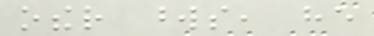other words, he
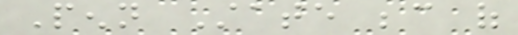Penn State because of
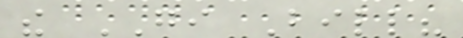the GI Bill?
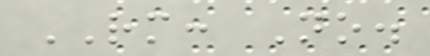RM: No.
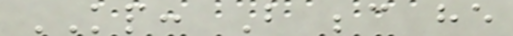KP: But because he
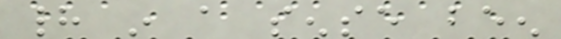had in a sense been
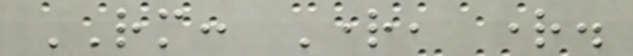RM: Right, right.
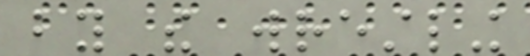by the wrestling
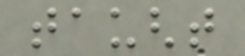taught
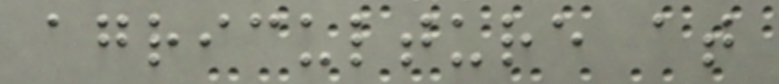agriculture at
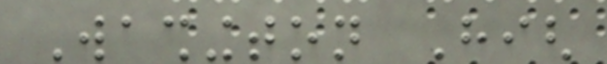Washington High
